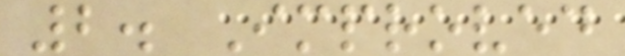2. Improved
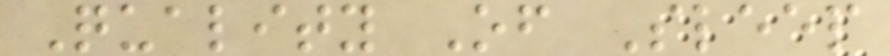Quality Of Sleep
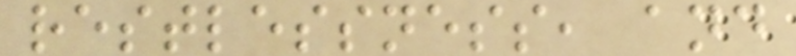restlessness, and
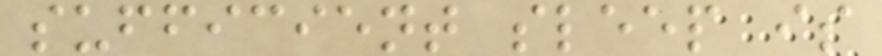sufficient sleep is
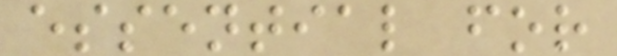essential for
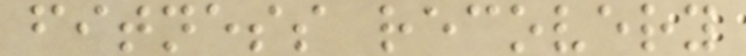fitness recovery
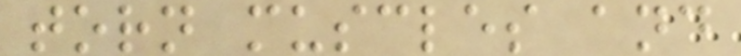torn muscles and
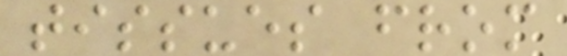tissues from
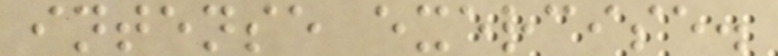intense exercise.
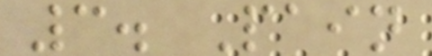3. Pain
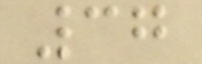37
